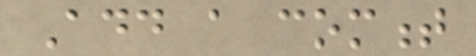Add a comment
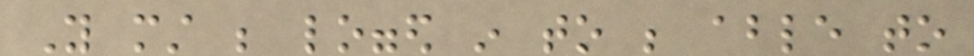You must be logged in to be able to
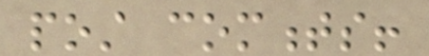post comments!
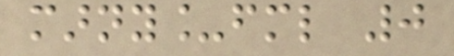marny_fml 0
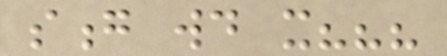song would it???
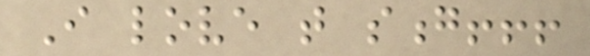I love that song!!!
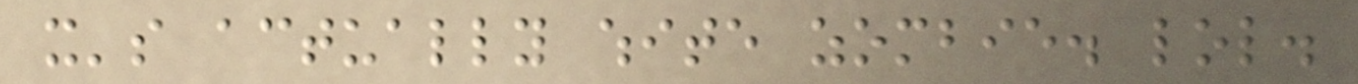it's actually white zombie. lol.
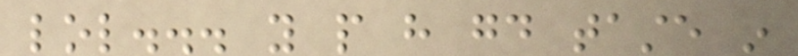lol... you people have good taste in
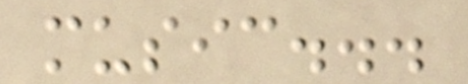music...
